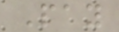Pay
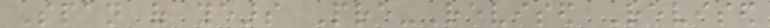Span of years Pre-Revised Revised
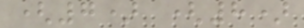(7) (8)
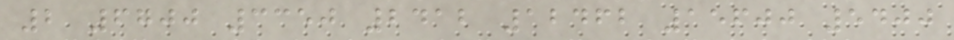2 6700 3350 2412 12462 15600 5400
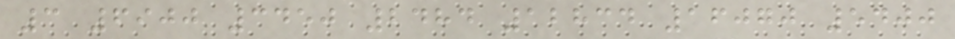3 6900 3450 2484 12834 16070 5400
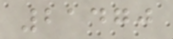21470
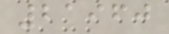21960
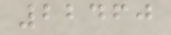22460
